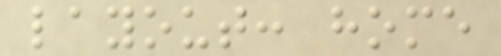layout: home
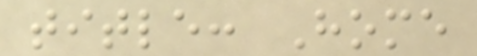title: Home
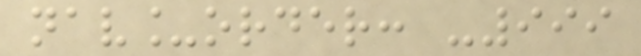nav_order: -999
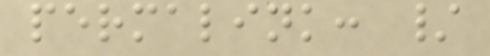permalink: /
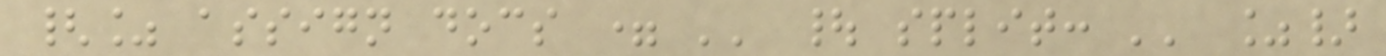{% assign docs = '' | split: '' %}
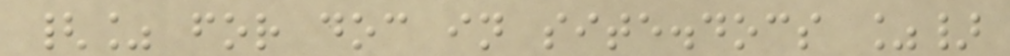{% for doc in site.docs %}
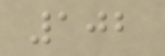102
